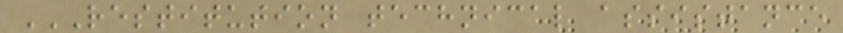RESTITUTION TECHNICAL ASSISTANCE
